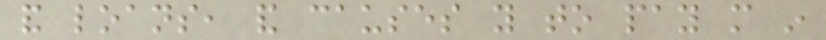and loans, and causes you to pay more in
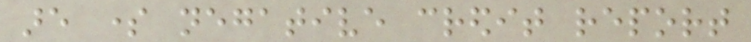are some negative credit report
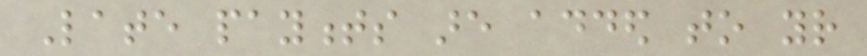Late payments are added to your
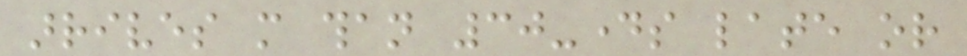arrives more than 30-days late or
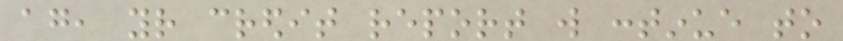again, your credit report will continue to
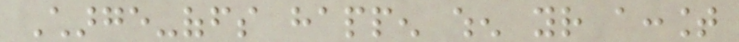Charge-offs happen when your account
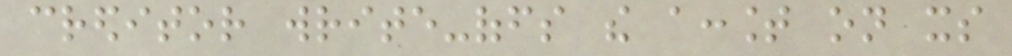creditor write-offs the account on its
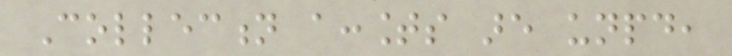Collection accounts are unpaid,
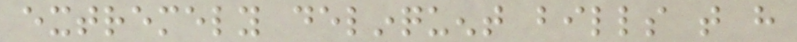extremely delinquent bills that have
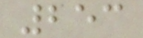253
